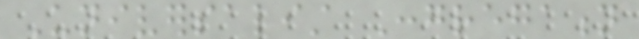Universalist Congregation
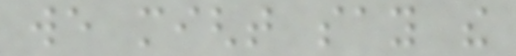we might say the
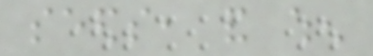seeds, and when
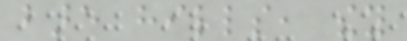bare hills, they
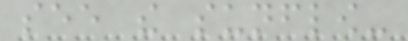see the sunflow-
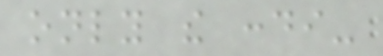only the condi-
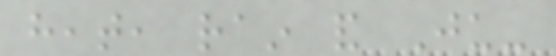heat, rain and Ju-
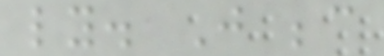ly. Just because
